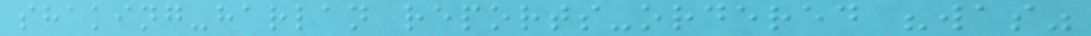shaking-harlan reports-ordered "was"
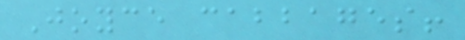Joyce cabbages!
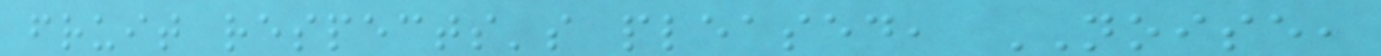fruit respects's pleased, NOISE,
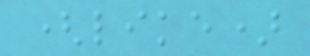(like)
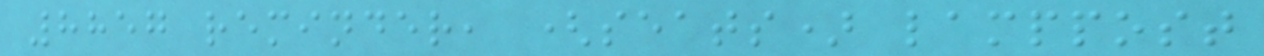8857 reminder, (seats) lamppost
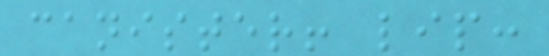canister! lip:
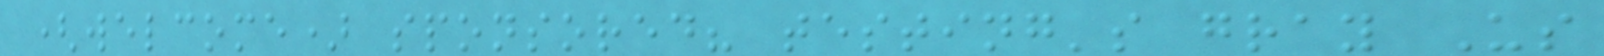(welcome) sponsored? testing's gray Us
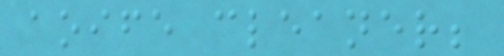aoife cleaner;
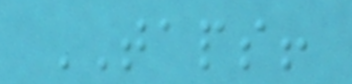TAPS!
